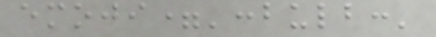emoji=':bulb:'
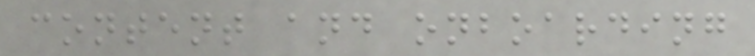content and onboarding
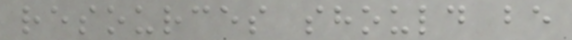resources should be
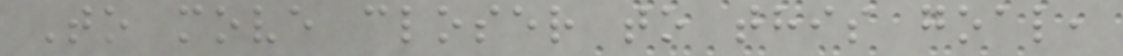To move closer to this goal,
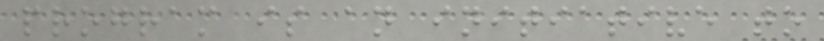program is an initiative to
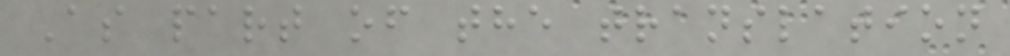As part of the translation
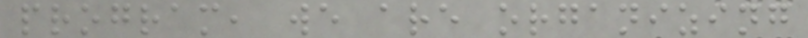program, we are organizing
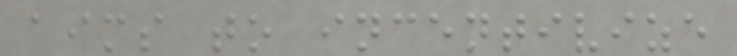aims to incentivize
